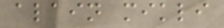alain mikli
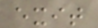exit
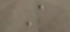A
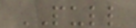PULL
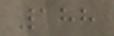188
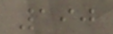190
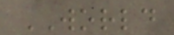WORLD
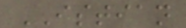ISTIAN
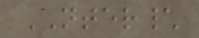NTER\
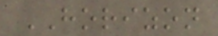HORIZON
